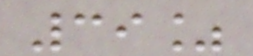39%
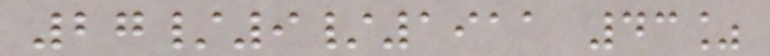27/9/1911 43%
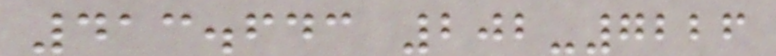413.643 202-7226
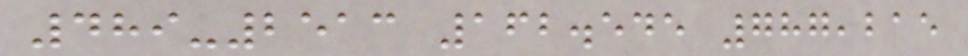489-2513 162.545 787,215
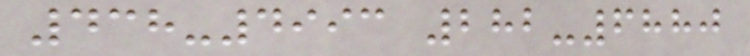438-4993 282-6880
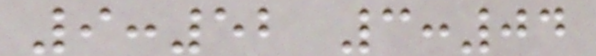9:52 3:04
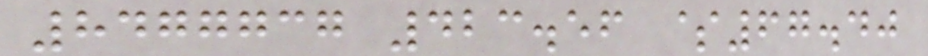8477737 423.56 $67.40
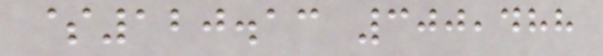$120.13 300,488
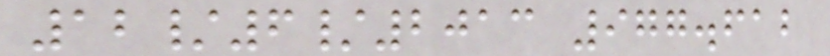12/6/2013 977.612
